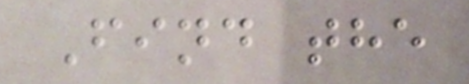Find the
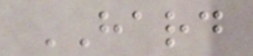HARD
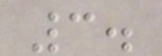3.
